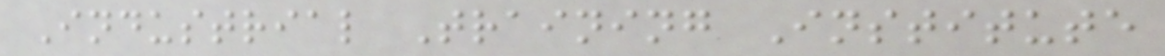Industrial Training Institute
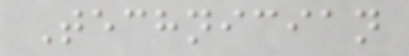Technician
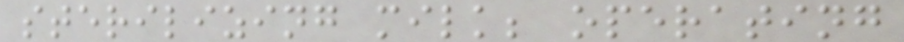sterilizing milk; operating
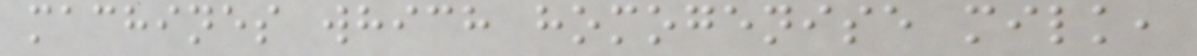machines which homogenise milk,
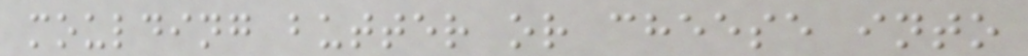moulding butter or cheese into
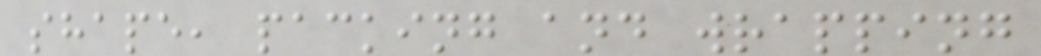shape, packing and wrapping
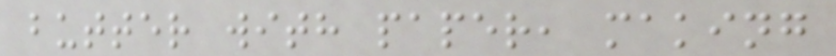butter with paper, making
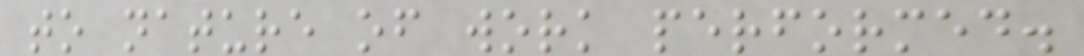to nature of work performed.
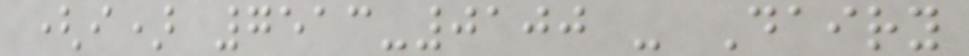(i) 7513-0100 - Dairy
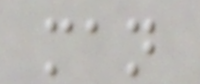man
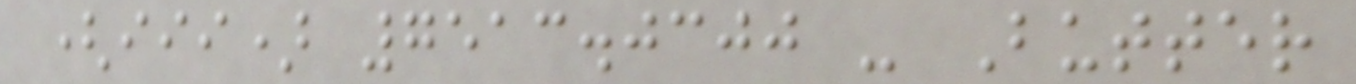(iii) 7513.0300 - Butter
